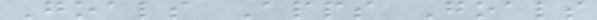Goals Apps Goals
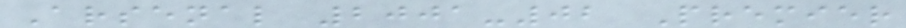Arsenal 2001-02 Premier
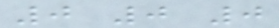0 0 0
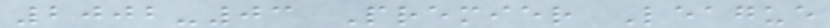2002-03 Premier League
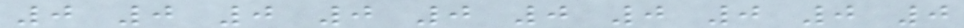0 0 0 0 0 0 0 0 0 0
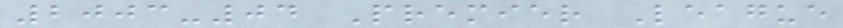2003-04 Premier League
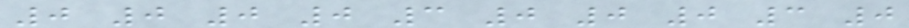0 0 0 0 3 0 0 0 3 0
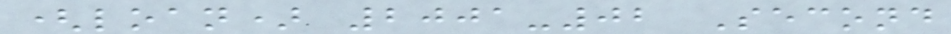(loan) 2001-02 Second
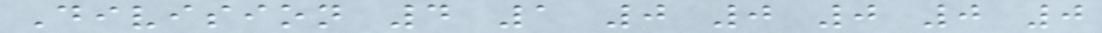Division 4 1 0 0 0 0 0
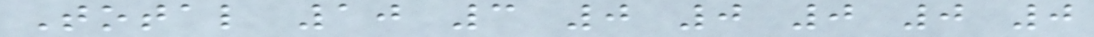Total 10 3 0 0 0 0 0
